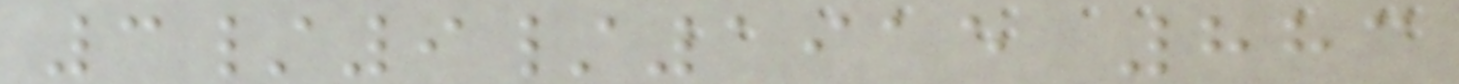3/9/1915 883
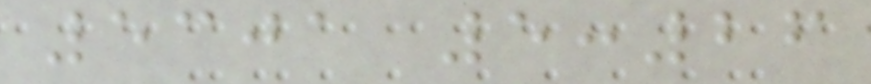5301 5:26
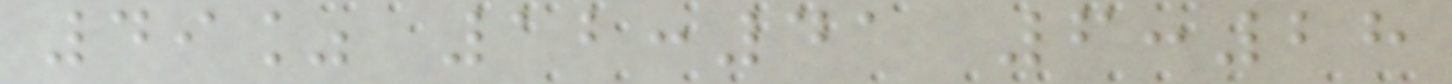49% 12:41 6:28
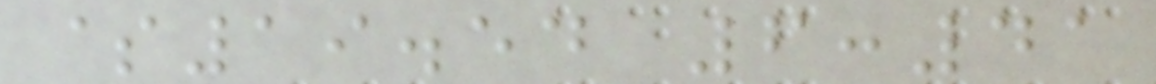$19.54 6:41
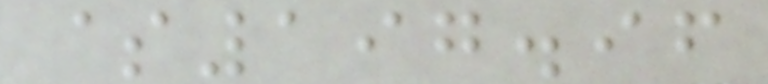$197.96
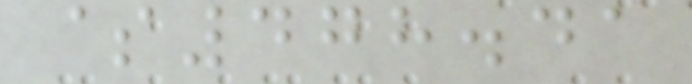$478.41
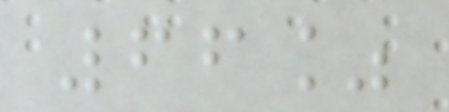66%
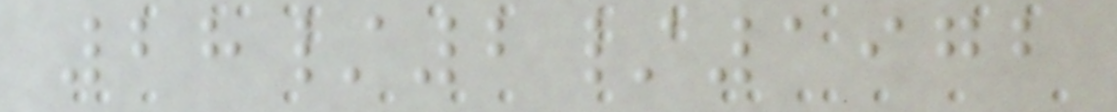28/2/1972
